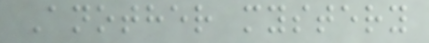Another mystery
